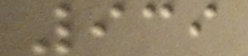939
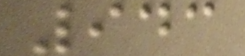943
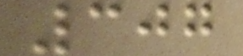307
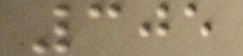305
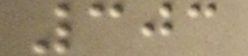303
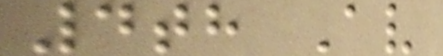4th Av
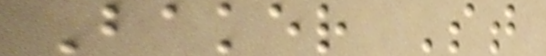Baker St
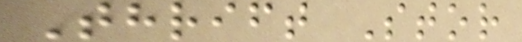Thrift Stor
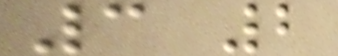3 2
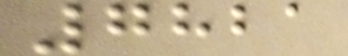7821
